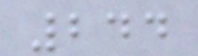244
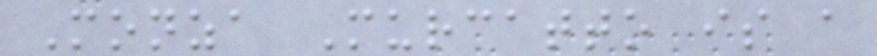Monza Murcatto is a
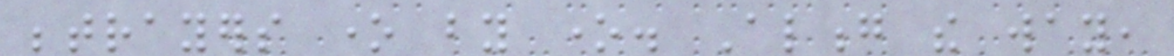betrayers one by one. Along the way,
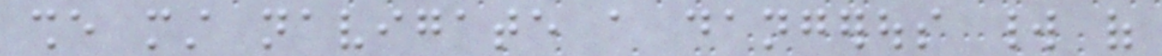she must navigate a dangerous world of
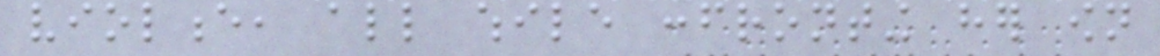violence, all while confronting her own
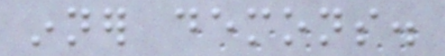inner demons.
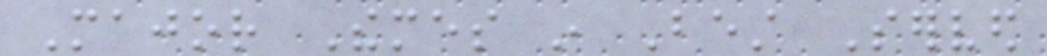Major Themes in Best Served
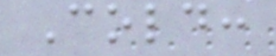Cold:
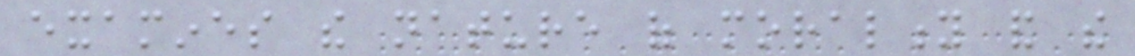examines the nature of morality and the
